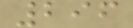296
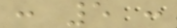: 5 :
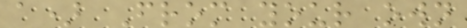a) From your own
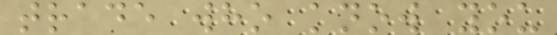trade who know you
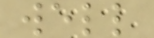well
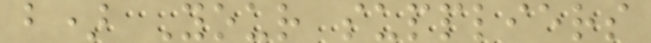b) Your suppliers
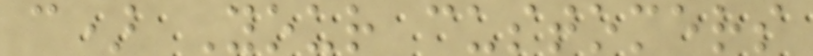c) Your customers
